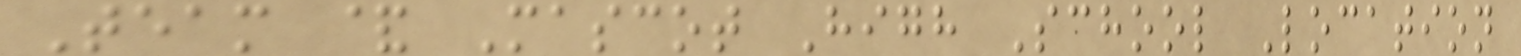Team & Mascot High School Location
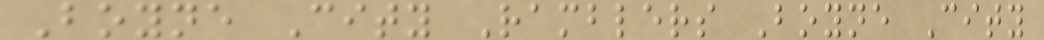Boyne City Ramblers Boyne City
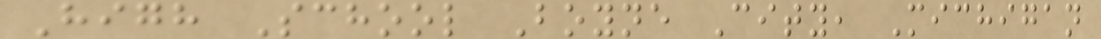High School Boyne City, Michigan
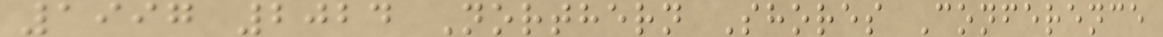1997 2024 Northern Shores Conference
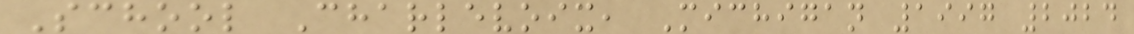School Charlevoix, Michigan 1997 2024
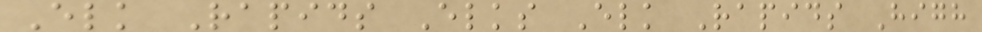Elk Rapids Elks Elk Rapids High
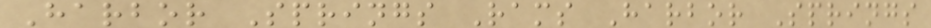Harbor Springs Rams Harbor Springs
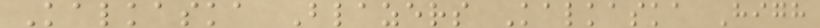Kalkaska Blazers Kalkaska High
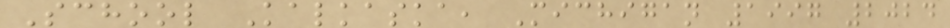School Kalkaska, Michigan 1997 2024
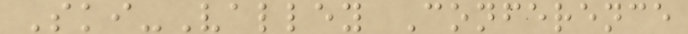Ski-Valley Conference
